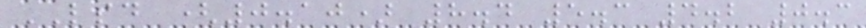LSD (0.10) 8.4 5.3 4.2 0.3
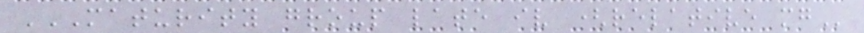MATURITY GROUP LATE IV (RELATIVE MG
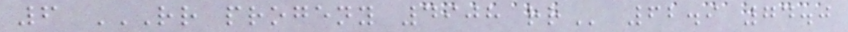6 RR PROGENY 4908 RR 62.9 74.0
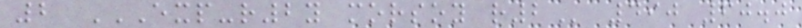2 EXP-R2Y MORSOY R2 490 60.0
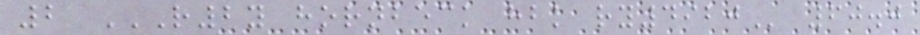2 R2Y HORNBECK HBK RY4920 60.0
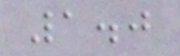1.0
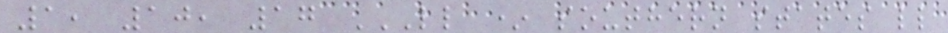1, 10, 17 LL * SOUTHERN STATES LL
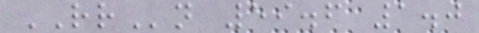RRn 59.6 1.0
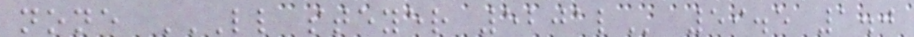none LL STEYER 5201L 59.5 1.0
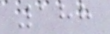188
